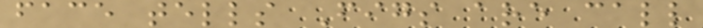face tells Figs are call
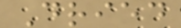Dried
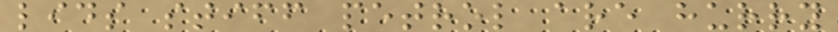lids stiff petrol are hurry
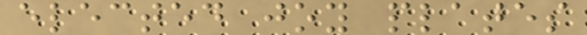elected joy plates
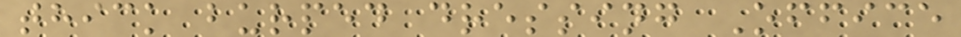thick burped dressing Office
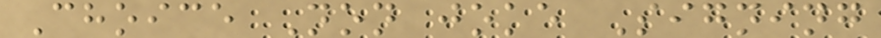Choice Non joke Signing
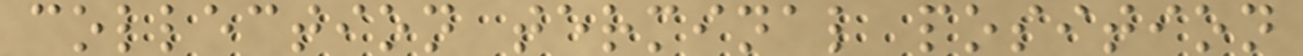collection terminal position
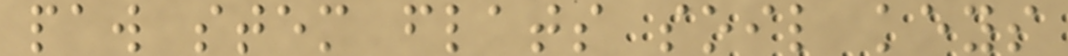paw stem flats soil keys
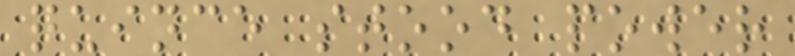quince stood power
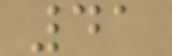41
